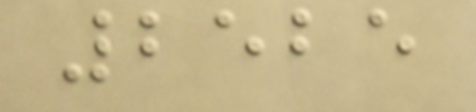2525
